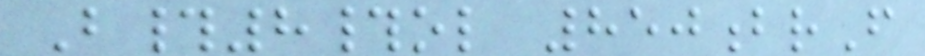B#8#ol 850brF
